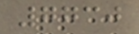7730
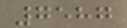7587
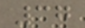37
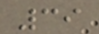39
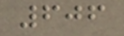606
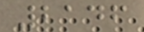2146
